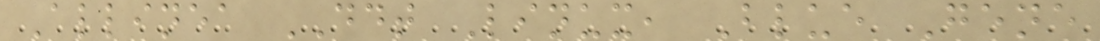Allinea DDT Linux, Blue Gene
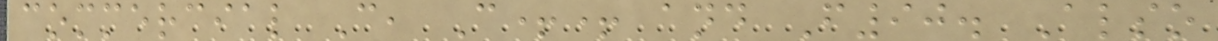commercial C, C++ and F90. Also
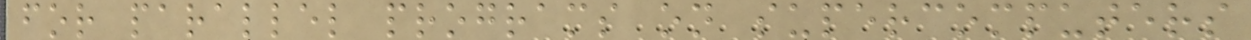for parallel programs on supercomputers
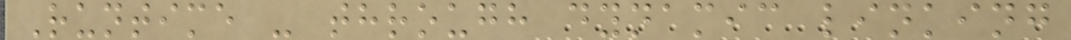Runtime - through dynamic linking
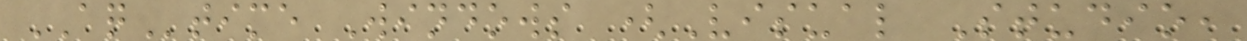AQtime Windows (Visual Studio,
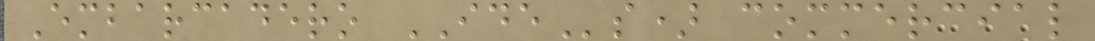Embarcadero IDEs) commercial
